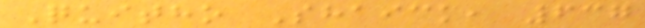Quitho Shaick, 637
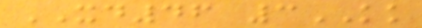XD46 3KK
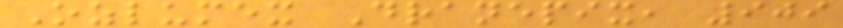Ozlumex Dranepix, 909
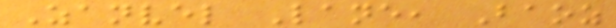Zanvel Lane, Baoz
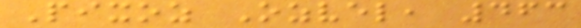Pixoz Ozvel, 463
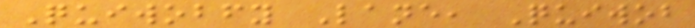Quiwobfy Lane, Quiwob
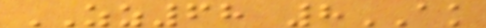ZZ68 8AK
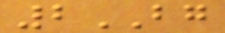2BG
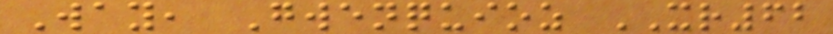Way, Gwenquioz XR62
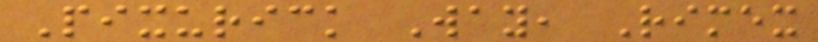Pixurick Way, Rimex
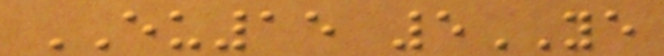EU15 5YE
